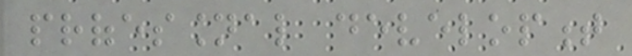professional development
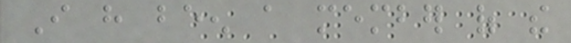I have been a member of the
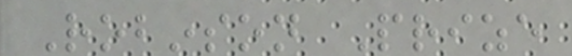Robinson Prize
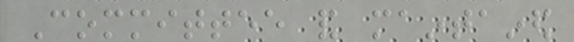Committee and maintained
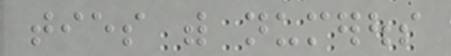ties with numerous
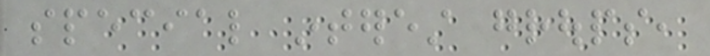special interest groups,
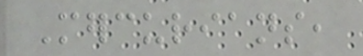Mercurians,
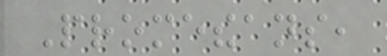Prometheans,
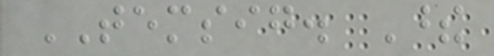TEMSIG. These
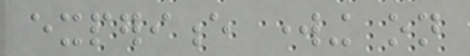experience working on
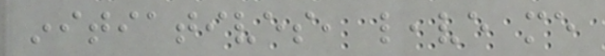initiatives, leave me
